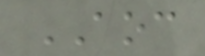AOC
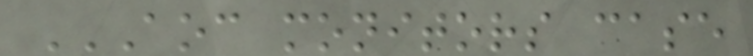AOC MONITORS CASE
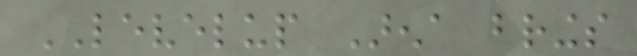LEVELUP Arena brings
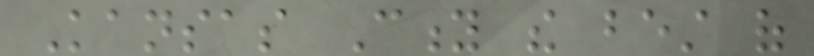Kansas City the best of
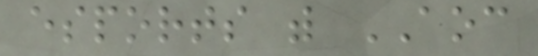esports with AOC
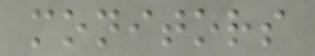monitors
